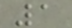1
